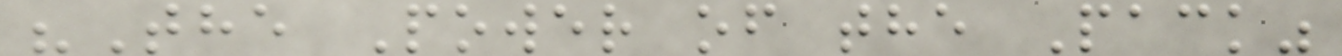"The Power of the Pack"
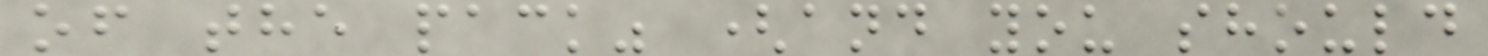of the pack" (and you should
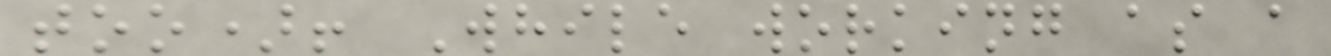too)! While working as a
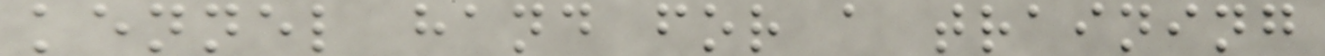kennel hand for a training
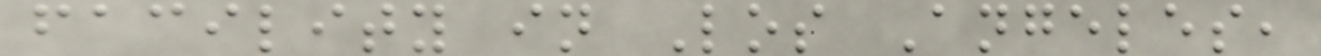facility in Los Angeles,
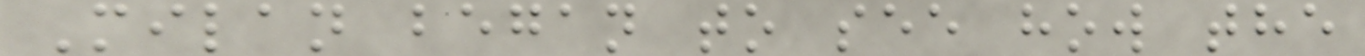Milan began to see how the
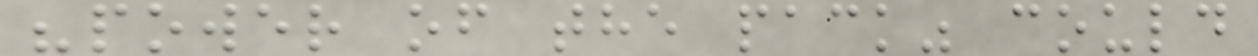"power of the pack" could
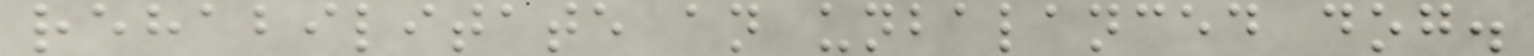rehabilitate an unbalanced dog.
